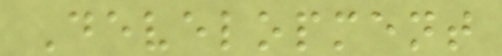Development
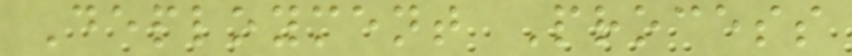Deployment Process
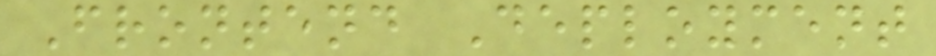Frontend Deployment
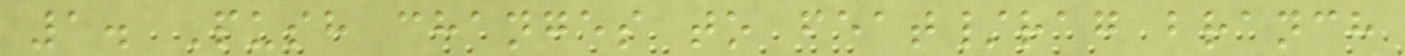1. Push changes to feat/rag branch
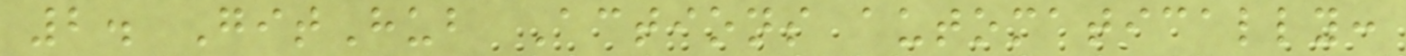2. GitHub Actions automatically:
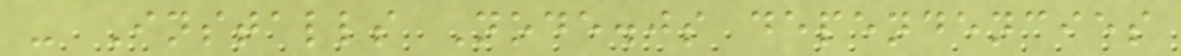- Installs Node.js dependencies
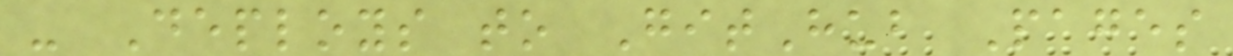- Deploys to GitHub Pages
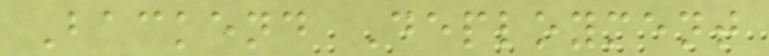Backend Deployment
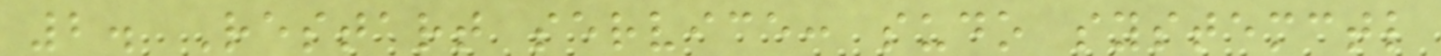2. Restart service: sudo systemctl
